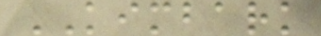KIMBARK
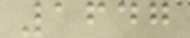1647
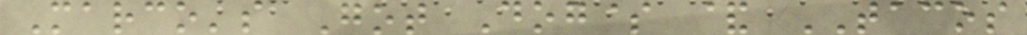Marco's Got Dog$ & TACOS
